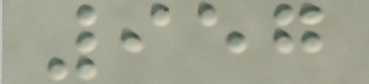957
